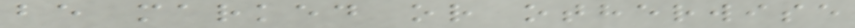be marked or otherwise
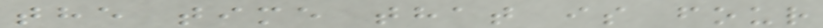the time that is four
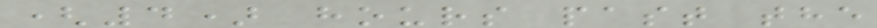(4) hours past the
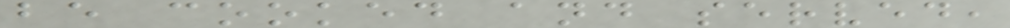be cooked and served,
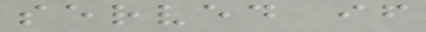served if
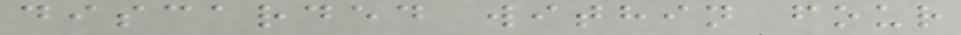discarded within four
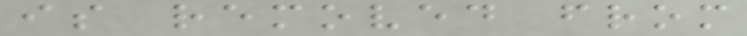is removed from
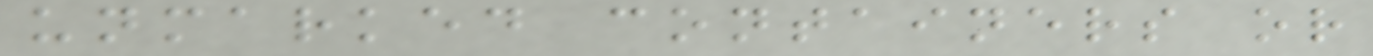unmarked containers or
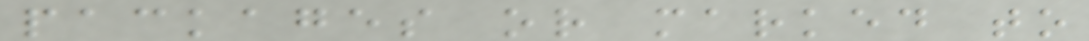packages or marked to
